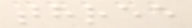three
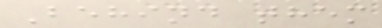Behind them
